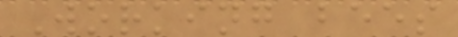Working bees
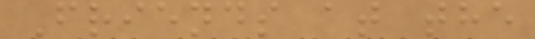Friends at the
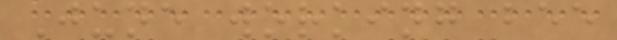June working bee
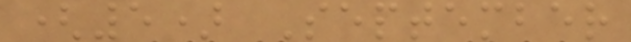(5) September
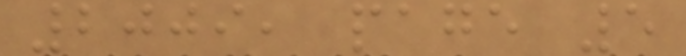2009, page 5
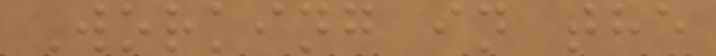Working in the
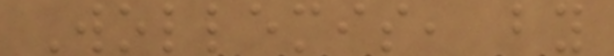Wollemis, by
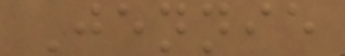Jennie
